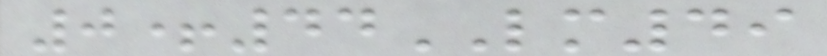0+44LM49
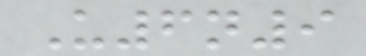U6n9
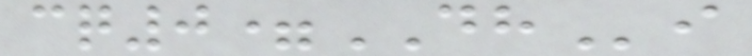cq0=DHi
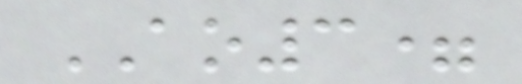AO3=
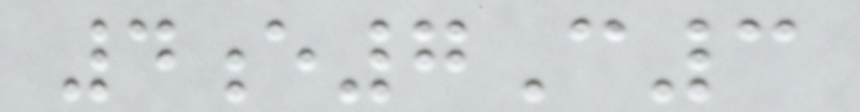4e7C3
